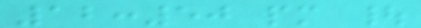12:50 pm |
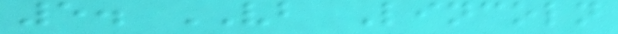5. VB Lincoln
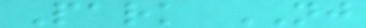Park NJ
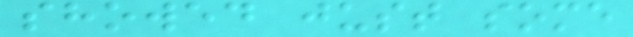showed just some
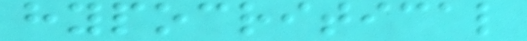hypocritical
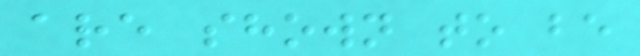are shown to be
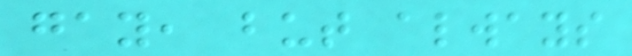gay, but always
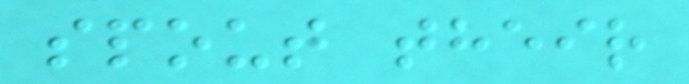spout their
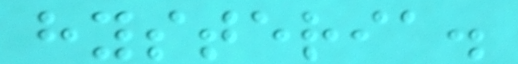hysteria.
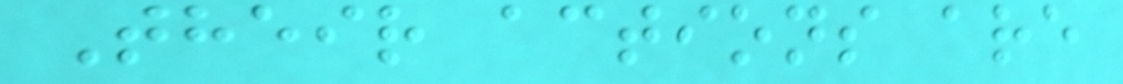Their actions are
